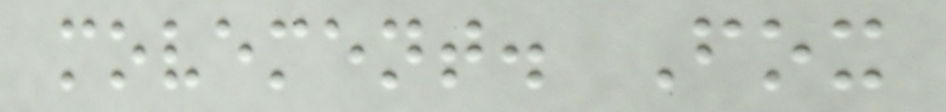movement. Fox
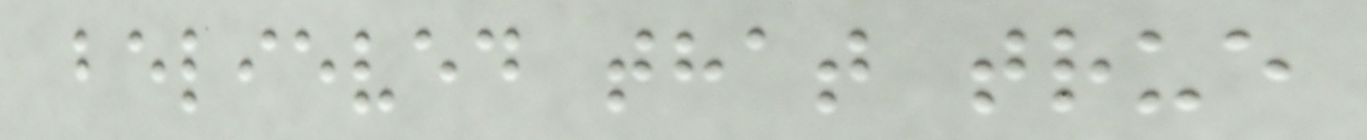believed that true
